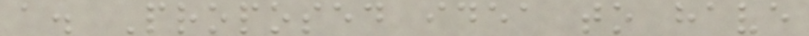a. Proposed idea to have
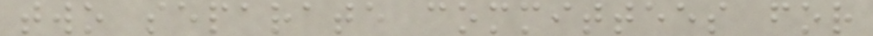two separate committees for
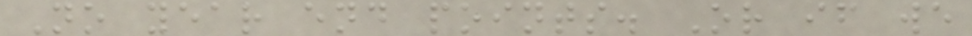No year end points. Or if we
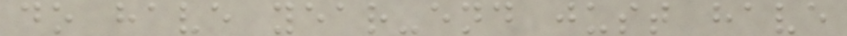do have year-end just have
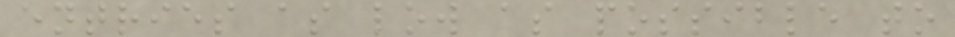entries as low as possible to
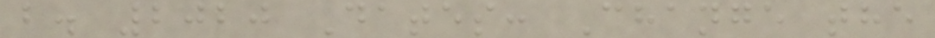b. 2020 Dates: Change the
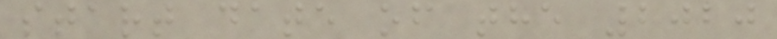start date of the 2020
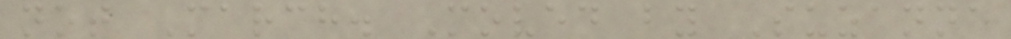not March. Moved by Suzanne
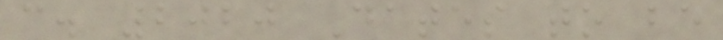c. 2020 Dates to be
